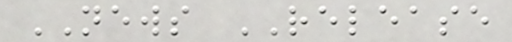NEWS RELEASE
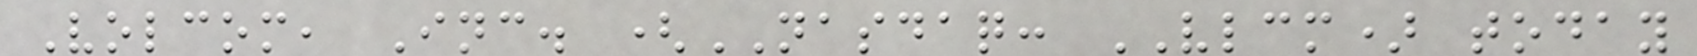Volcom, Inc. (NASDAQ: VLCM) today
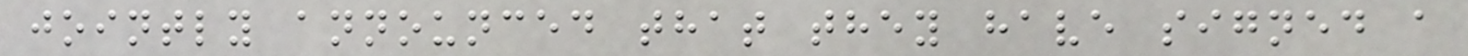jointly announced that they have signed a
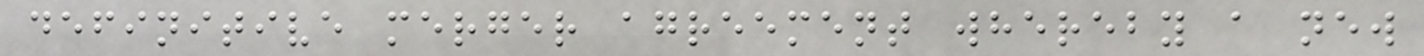definitive merger agreement whereby a new
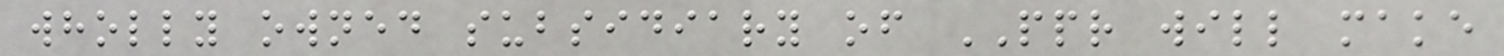wholly owned subsidiary of PPR will make
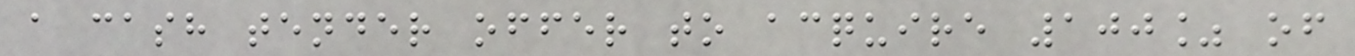a cash tender offer to acquire 100% of
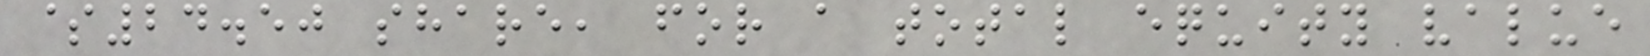$24.50 share, for a total equity value
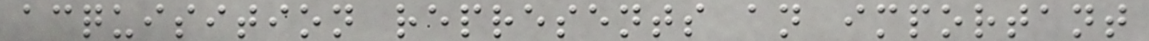acquisition represents an important
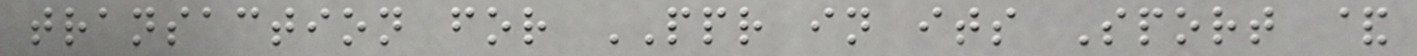transaction for PPR in its Sport &
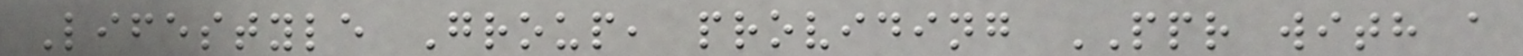Lifestyle Group, providing PPR with a
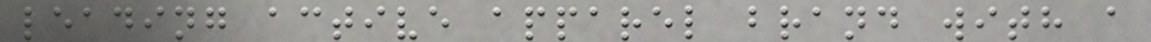leading active apparel brand with a
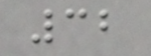32
